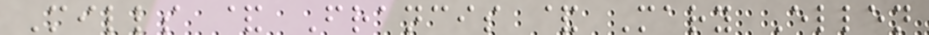Mills & Francis & Mary Ellen
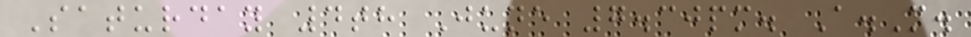Saturday 4th June 7.30pm. A.M.
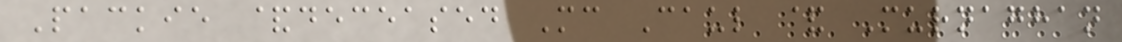Packie &deceased Mc Caul & Murnaghan
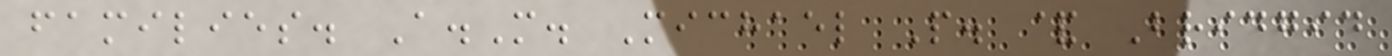families. A.M. Michael P. & Bridgid
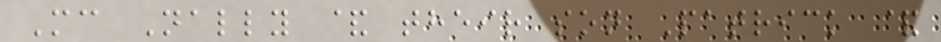Mc Nally & their son Patrick &
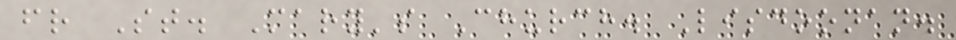fr St. Mary's Church. Lisdoonan.
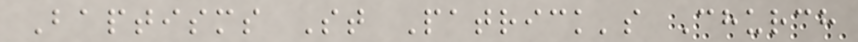Baptisms St Patrick's Church
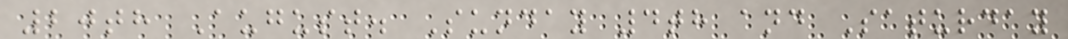20th August. Sunday 4th and Saturday
